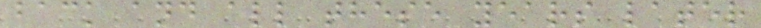back and all these years later
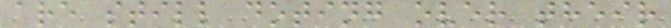are still doting over their
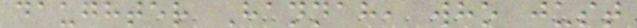daughter Hannah, who just
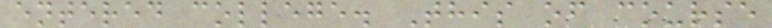entered college. This of course
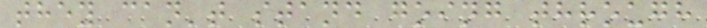they can't stand going through
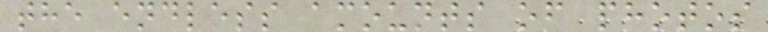the endless amounts of photos
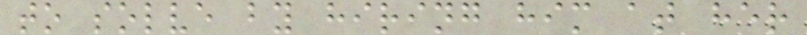to solve by hiring him at her
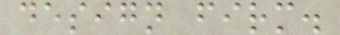design firm.
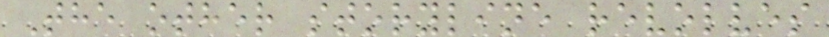The other storyline revolves
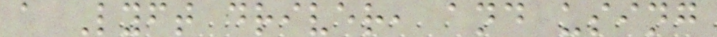a Lyft driver, and using
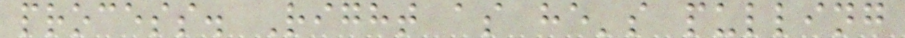process. Right as he's pulling
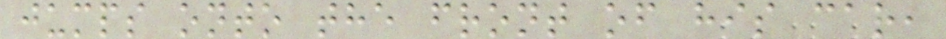jumps onto the front of his car,
